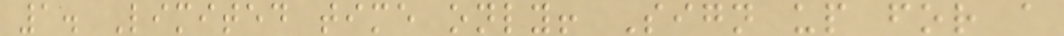1. Limited time only! Sign up for a
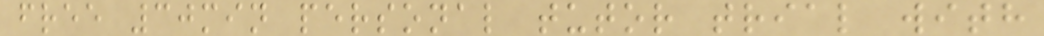free 30min personal tutor trial with
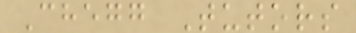Chegg Tutors
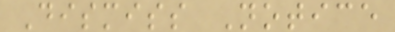Dismiss Notice
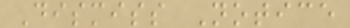Dismiss Notice
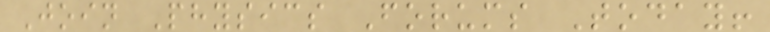Join Physics Forums Today!
